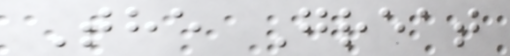The Great
